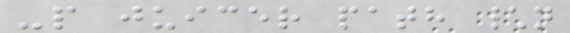-p juicer path \n
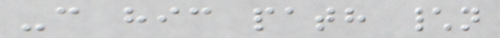-c hic path \n
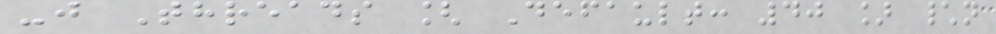-j Threads [ Default: 40 ] \n
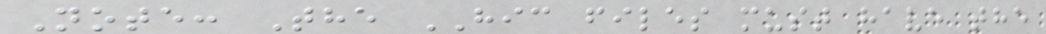Note: The HIC files must have the
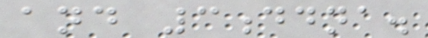and 3ddna.
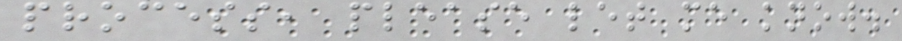process, please let me know.
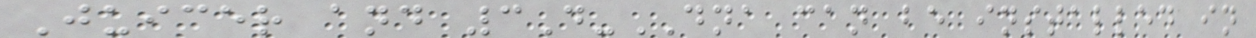Juicer and 3D-DNA can be installed in
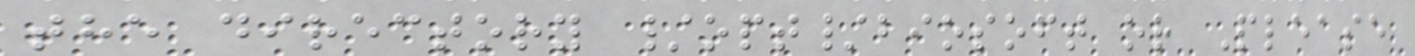the directory /opt/biosoft or Please
